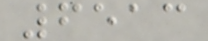6513
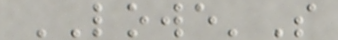LOWE'S
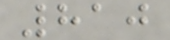810
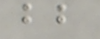bb
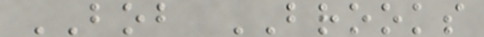BOB BROOKS
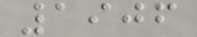1906
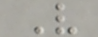V
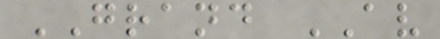GRAND AV
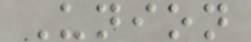Union
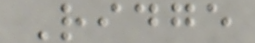Ridge
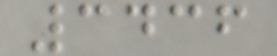3436
